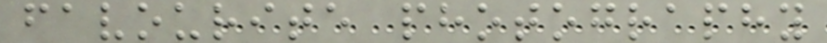favourite photography
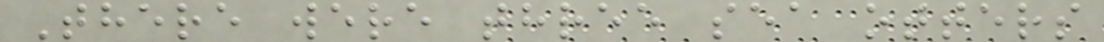There were three sea otters
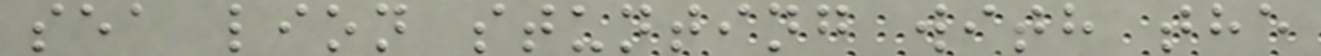sea lion stunting with the
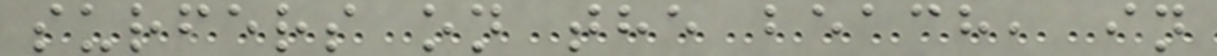surfers on the beach, in
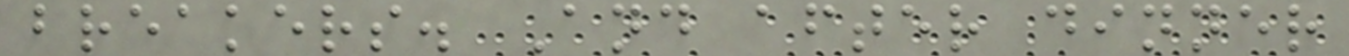breakers. And after dinner
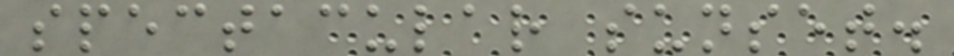spectacular sunset.
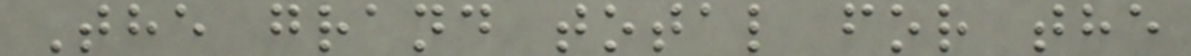The grand total for the
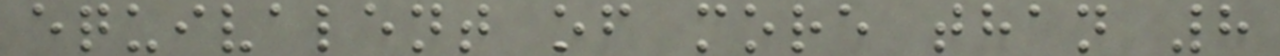equivalent of more than 8
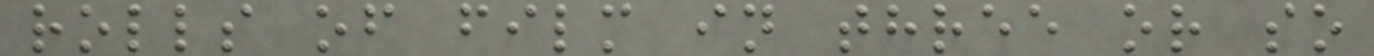rolls of film in three or so
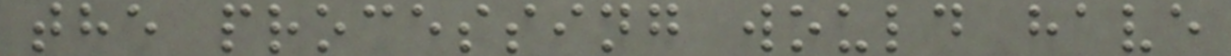the processing would have
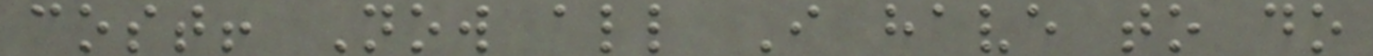cost! Now all I have to do
